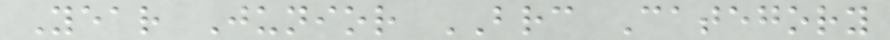Year Junior BRC Category
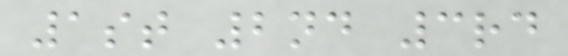1st 2nd 3rd
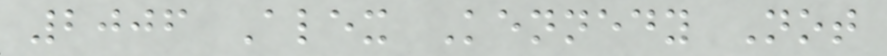2006 Alex Kennedy Not
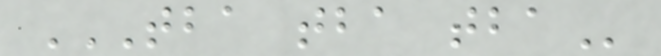TBA TBA TBA
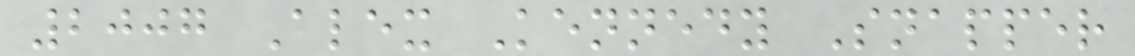2007 Alex Kennedy Snapper
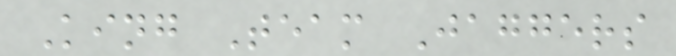King Team Jaggers
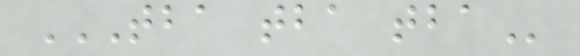TBA TBA TBA
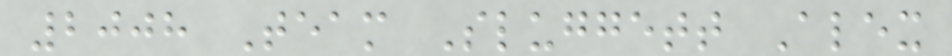2008 Team Sluggett Alex
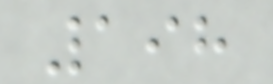198
